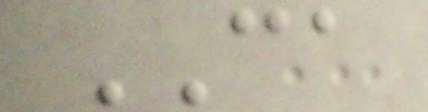CA
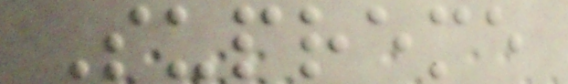Supreme
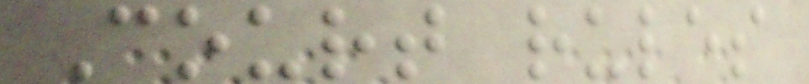Court rules
